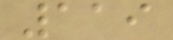119
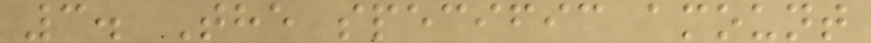3. The specific amount
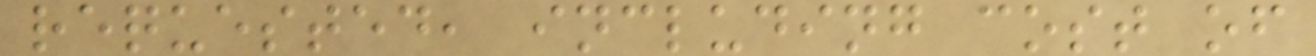requested, including cost of
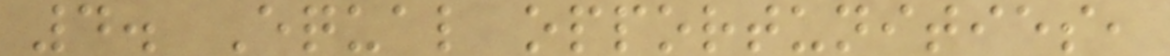4. Equal opportunities,
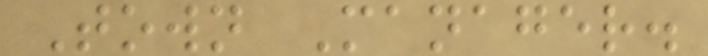Town Manager.
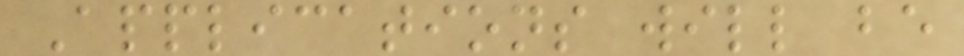Applications will be
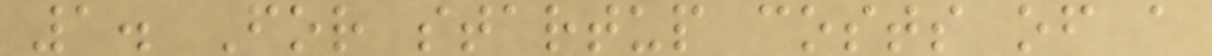1. For startup costs of a
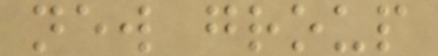new group
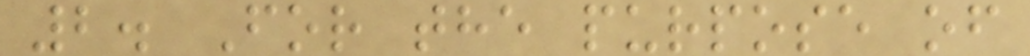2. For the purpose of
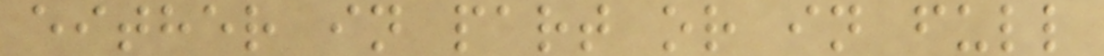either in part or in full
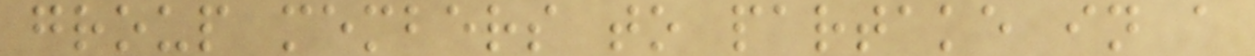group members to partake in a
